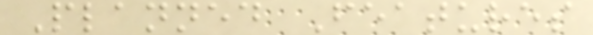Planned Features
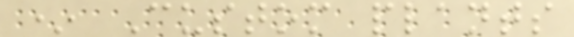* Custom plants
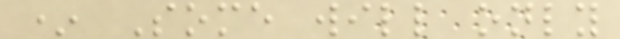* Some will only
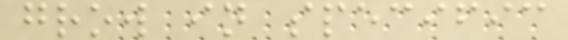grow in specific
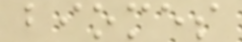biomes
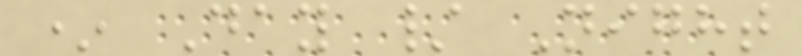* Day / Night
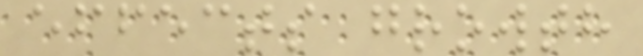effects growth
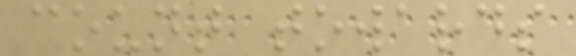count towards
